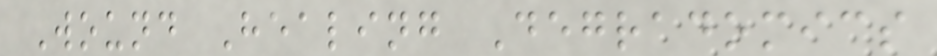Wound Healing Degradomics
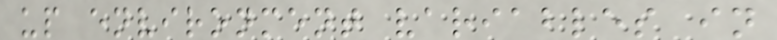up environment variables in
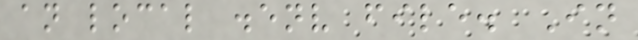an local .env file. In
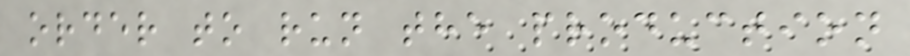order to run the production
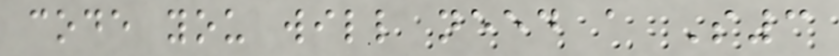code you will need a S3
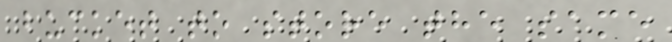bucket to store the same
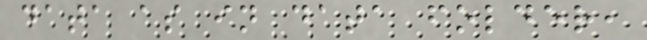data as in data folder,
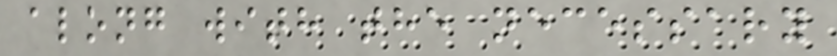along with the necessary
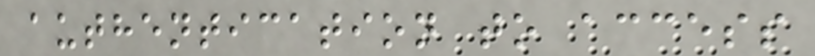authentication to access
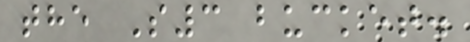the S3 bucket.
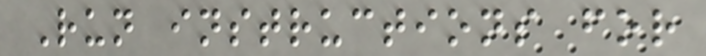Run instructions for
